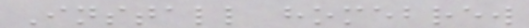Install homebrew
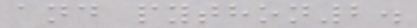and python2.
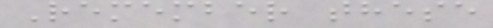Remember these
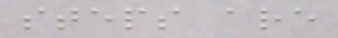steps are
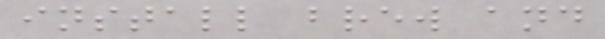install brew and
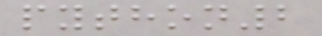python2
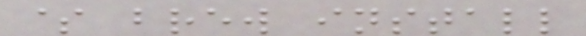$ brew install
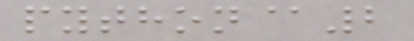python@2
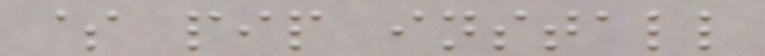$ pip install
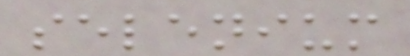selenium
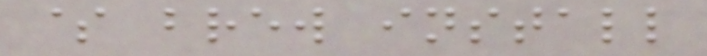$ brew install
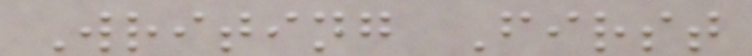Writing First
